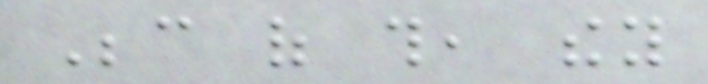Because of this, they
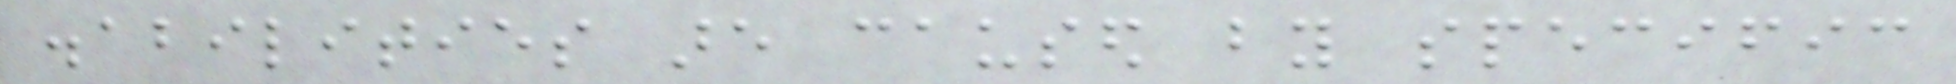disabilities are caused by specific
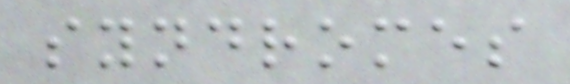syndromes
